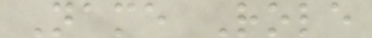Name Role
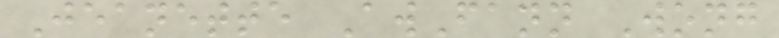Jeanette AwFann Wong
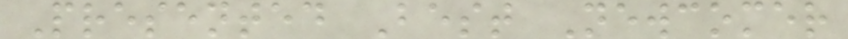Presented Best Newcomer
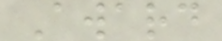Award
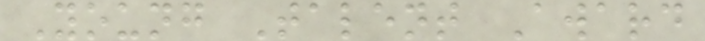Young Talent Award
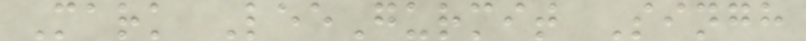Mark LeeGurmit Singh
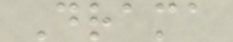Drama
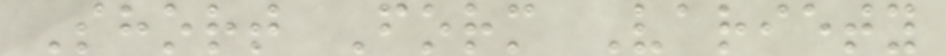Short Form Variety
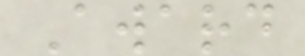Award
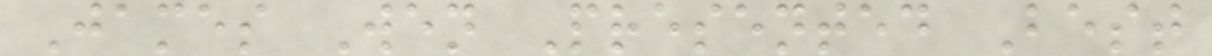James Wen Presented Best
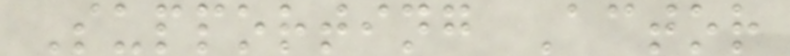Supporting Actor
